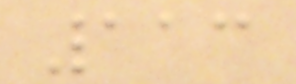113
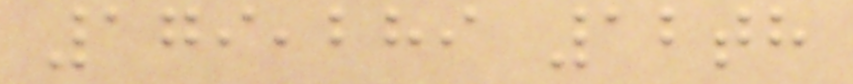179,289 12th
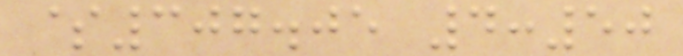$307.05 4:50
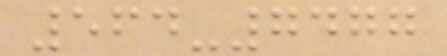564-7477
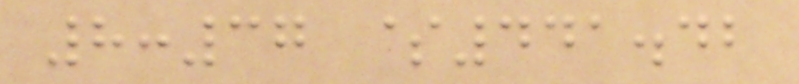8:37 $441.42
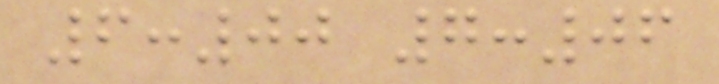6:00 7:06
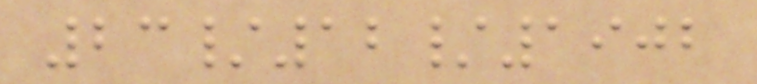23/12/1902
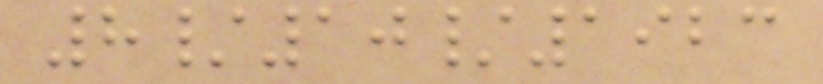8/10/1923
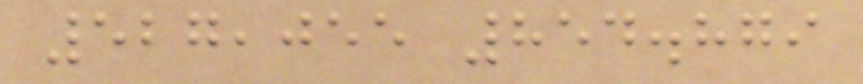527,055 854.879
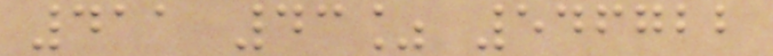411 43% 546722
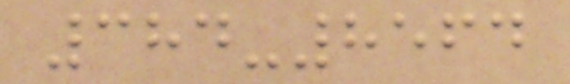384-8564
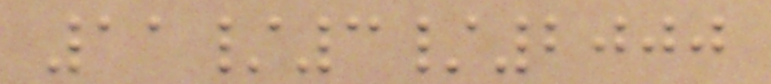11/3/2000
